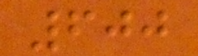600
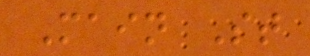Main St
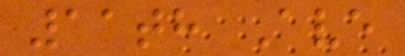11th Ave
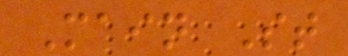Main St
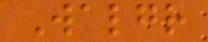Walgr
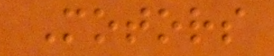Motors
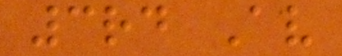3rd Av
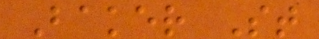Baker St
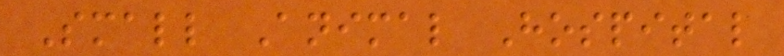Small Animal Hospital
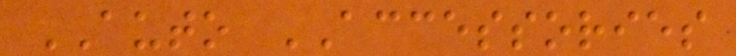AUTO ACCESSORIES
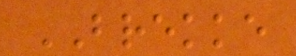BREKKE
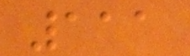111
